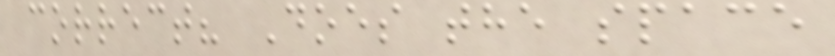correct? Does the space
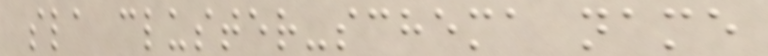sla cluster-schema name
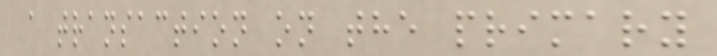a transaction on the primary
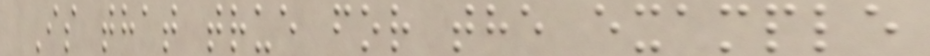Is that true for the example
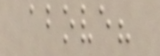above?
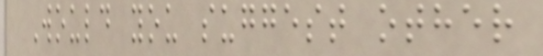Would you suggest other
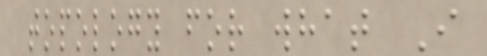topology for what I
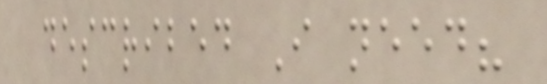described I need?
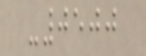-0500
